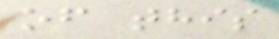of this
